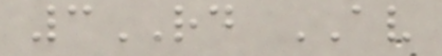3RD AV
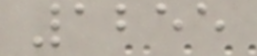1255
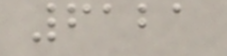6121
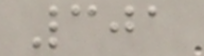301
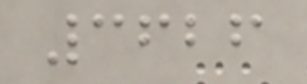3626
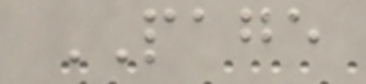PAGE
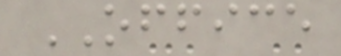OFFICE
